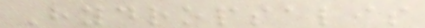Hydropsalis
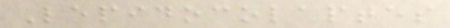Lepidocolaptes
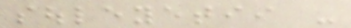souleyetii -
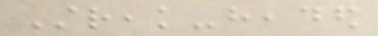Streak-headed
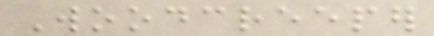Woodcreeper
